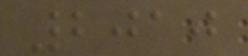2010
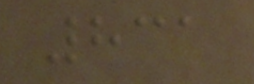831
